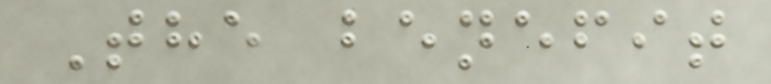The benefit
